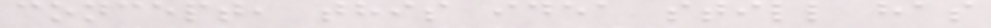concept, this idea still has
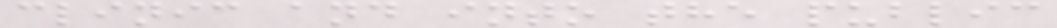clinic and into the public
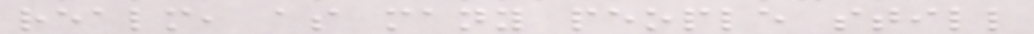realm, as many people still
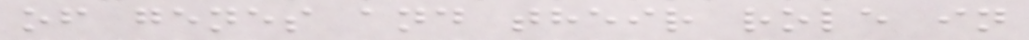of genes and their role in
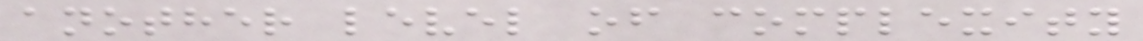another level of complexity
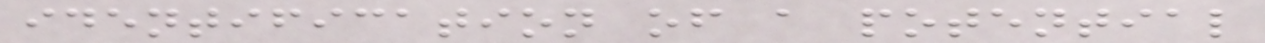identification of a potential
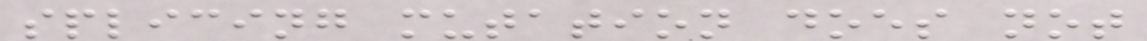splicing mutation does not
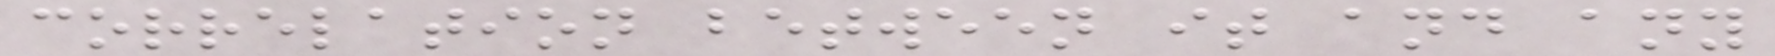correlation between it and any
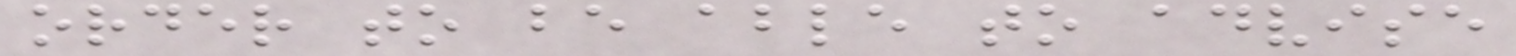order to be able to advise
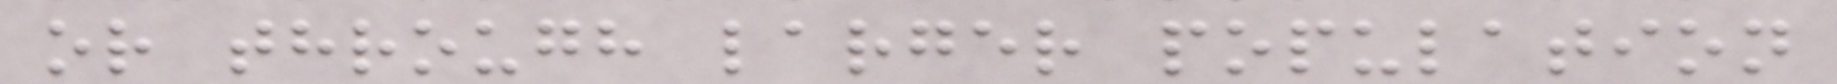or through larger population
